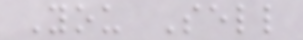You Sell
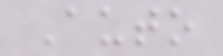Auto
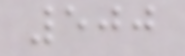500
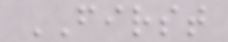FIRST
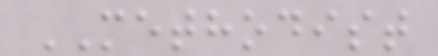METHODIST
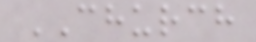CHURCH
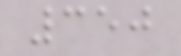350
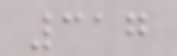317
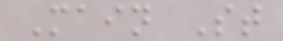Main St
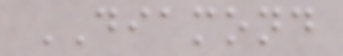DIAMOND
